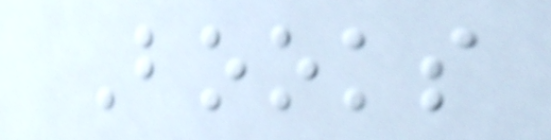Books
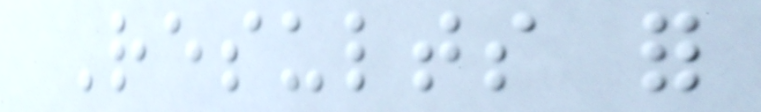Results for
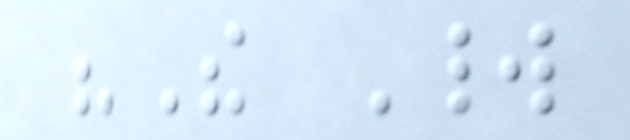"The World
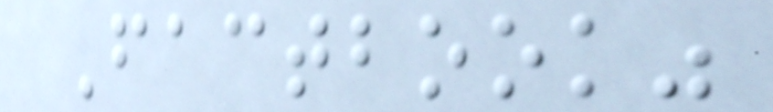Factbook"
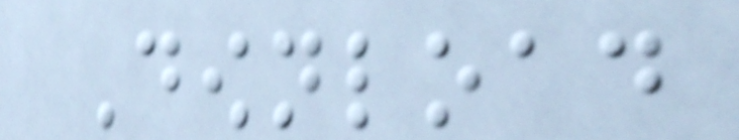Download
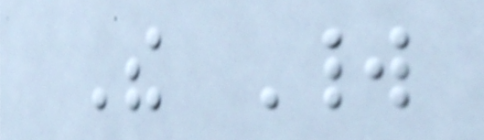The World
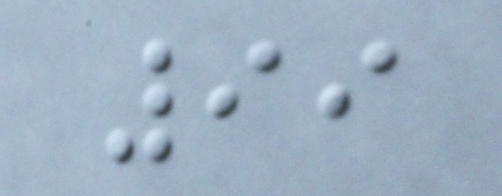99
